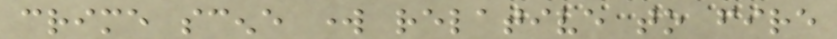crime scene work relative to fire
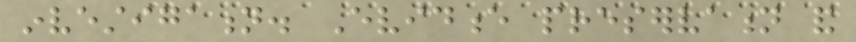investigation. Evidence preservation and
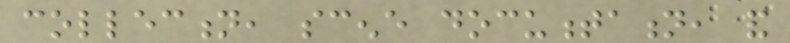collection, scene documentation, and
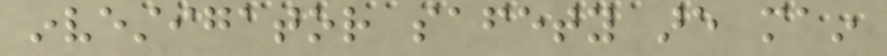investigator safety are main
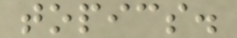topics.
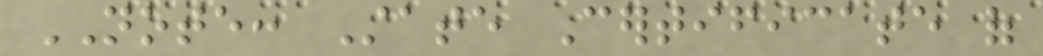NOTE: State Certificate of
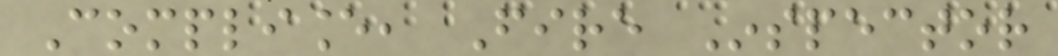Compliance, Fire Inspector
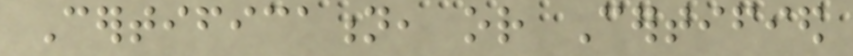Certification, or Certified
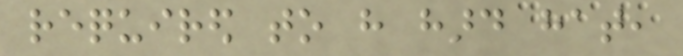required to have hard hat,
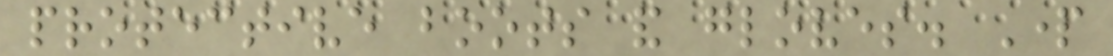protective boots and gloves. Part
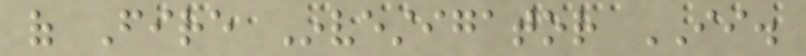of Fire Investigator II.
